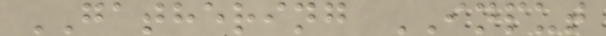GATHERING INPUT
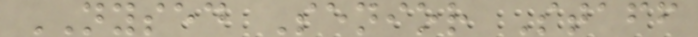NYSED Senior Staff
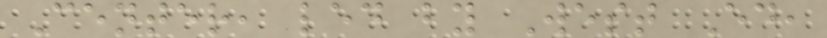Center, led by West Ed,
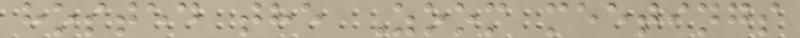hosted the Zoom meetings
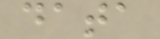data
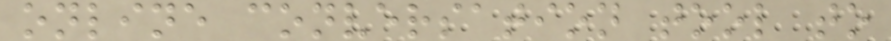online conversation tool to
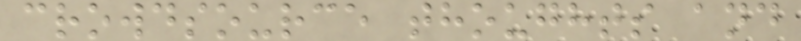crowdsource thoughts and
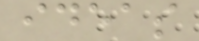ideas
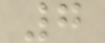7
